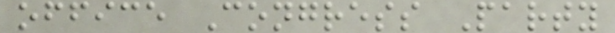office Congress Party
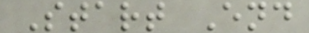Start End
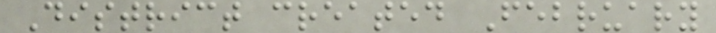District created February
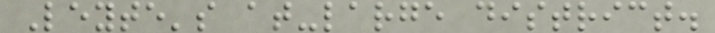Leyte's at-large district.
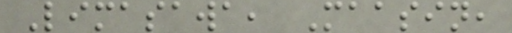Limasawa, Maasin,
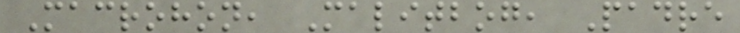Macrohon, Malitbog, Padre
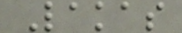Lakas
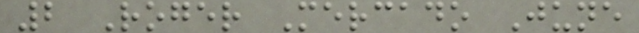2 Roger Mercado June
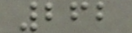262
